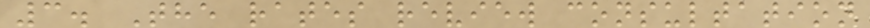3. The rates review consultation
